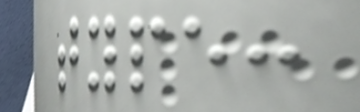type:
